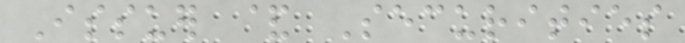Issuer & Securities
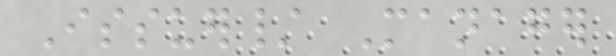Issuer/ Manager
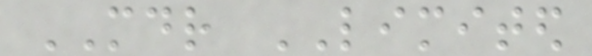MDR LIMITED
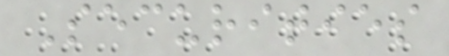Securities
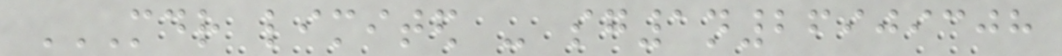MDR LIMITED - SG1N26909308
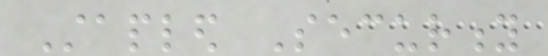Stapled Security
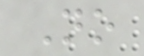No
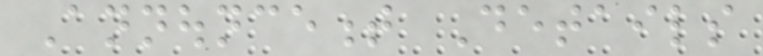Announcement Details
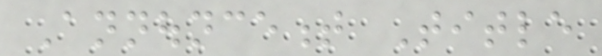Announcement Title
